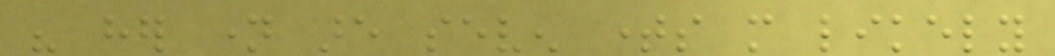his her name are seven times more likely
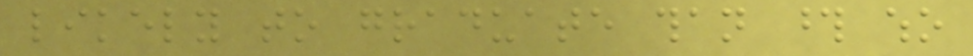likely to graduate than those who
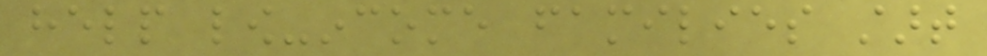help low-income families start
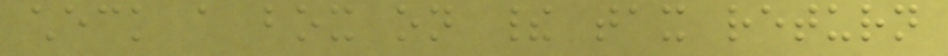check a box on their tax return
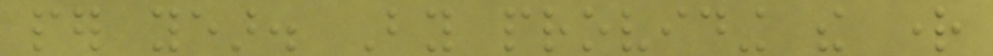per year. By providing the right
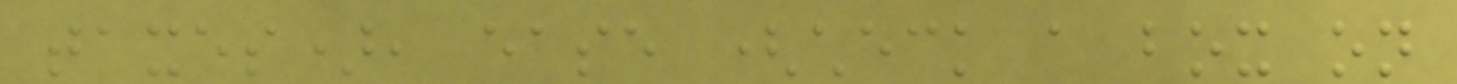taxes), ease (check a box on
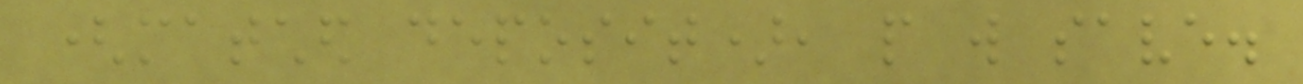(matched deposit), people will save.
